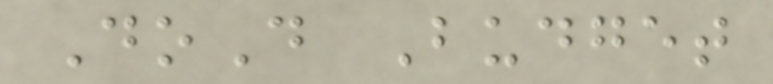DoD Budget
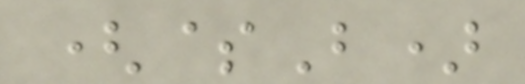($B)
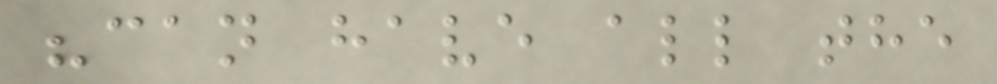"can have all the
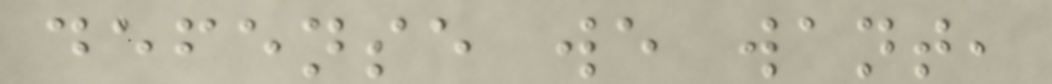defense we want,
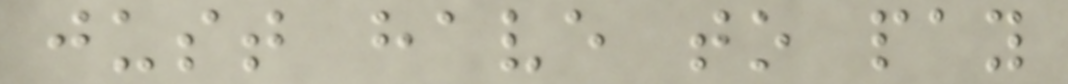just have to pay
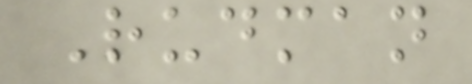Rudman
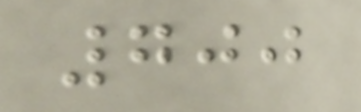700
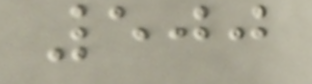500
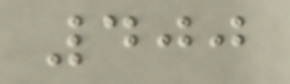400
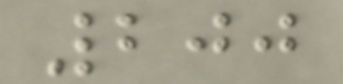200
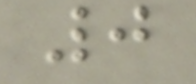0
